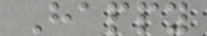Happy
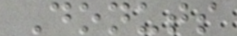Donuts
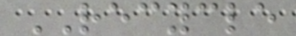RECYCLE
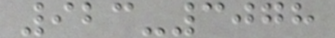923-3078
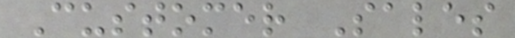Customer Sales
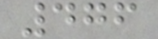476
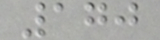170
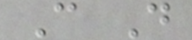C D
